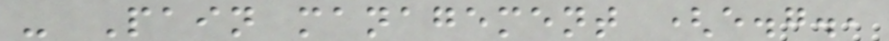- Pain management (e.g.,
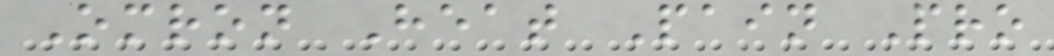Omron Heat Pain Pro
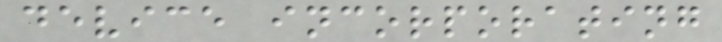device incorporating
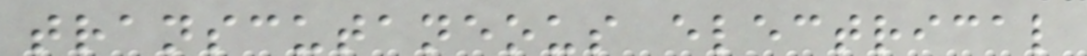transcutaneous electrical
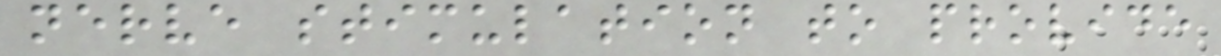nerve stimulation to provide
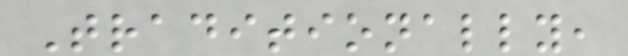Traditionally,
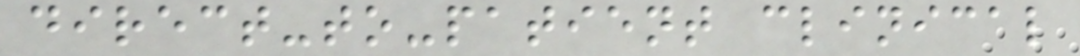direct-to-patient clinical
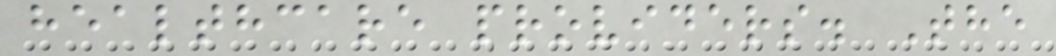healthcare providers. The
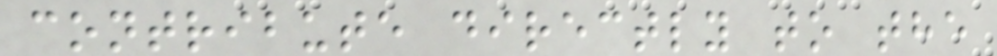contribute directly to the
